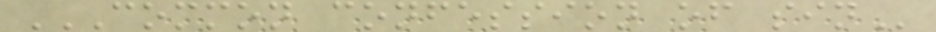COMMON CONFESSION OF SIN
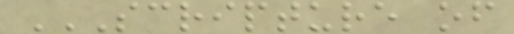SCRIPTURE OF
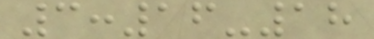3:16-18
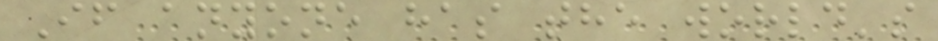If anyone has the world's
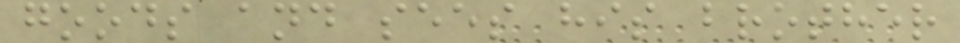goods and sees his brother
